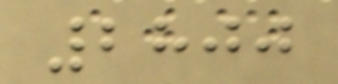2800
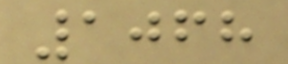1068
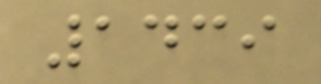1439
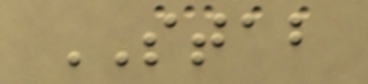STAB
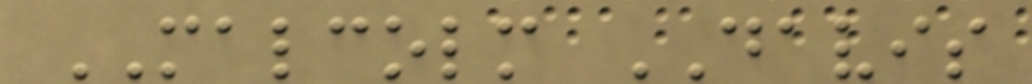MALCOLM DAVIS
